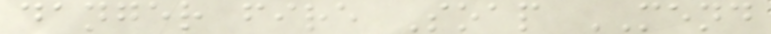danger fire Soap MEND
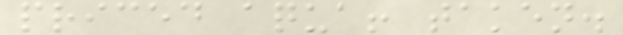priced aqua! taken.
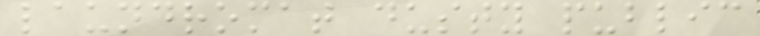laundromat dusty public
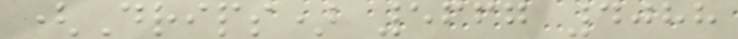(Drips) 5667 4088
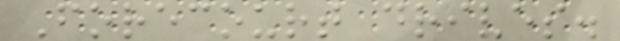Forecourt drives.
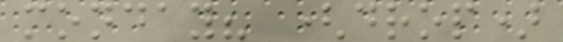monday? (drop)
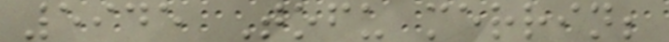5945 Tofu merrin;
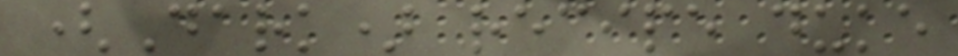(Dark) recipe duke
